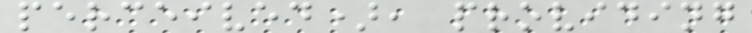perceived), providing
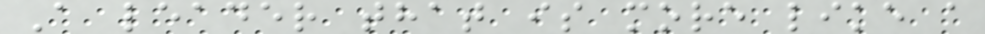A leader that is more like a
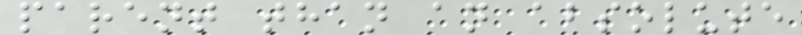parent than an absolute
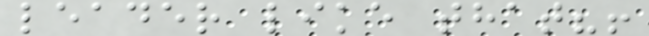leader like that?!
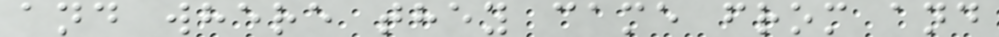and where they came from and
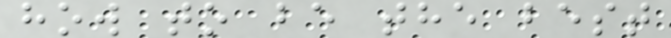how to be the best
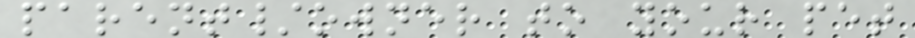parent/owner to your pet
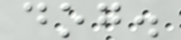dog.
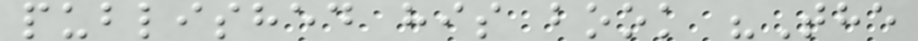published his book "The
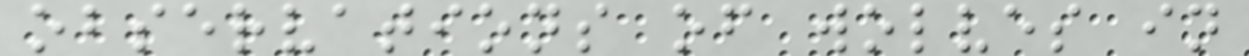observations of wolves in
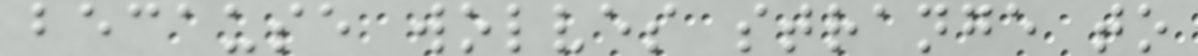because wolves strange to
